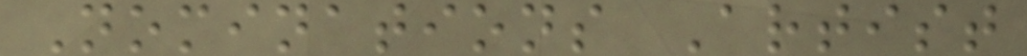Nominations Artist
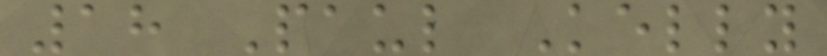18 Paul Kelly
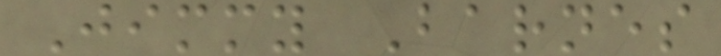Jimmy Barnes
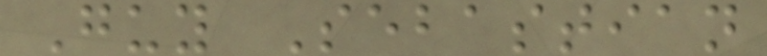Guy Sebastian
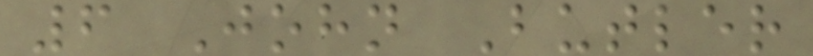6 John Butler
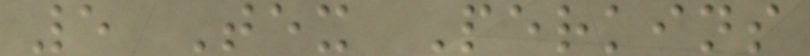5 Tex Perkins
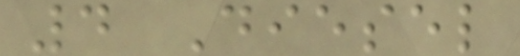4 Diesel
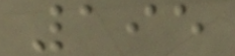195
